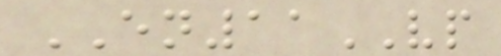EN11VP
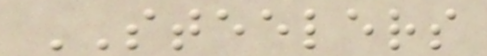STEELERS
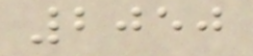2050
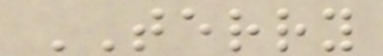TERRY
